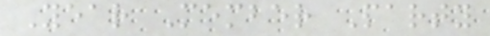Year Member Party
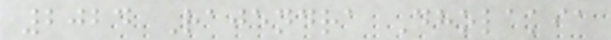2024 Rajendra Dholakia
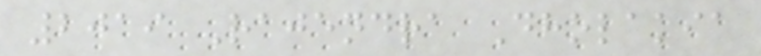2019 Rajendra Dholakia
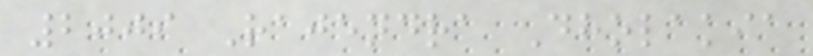2009 Rajendra Dholakia
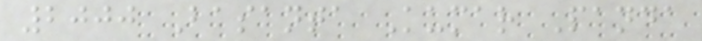2000 Basanta Kumar Panda
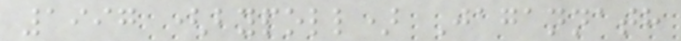1997 (bypoll) Jagannath
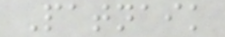Patnaik
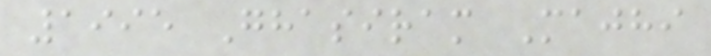1995 Ghasiram Majhi
